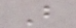B
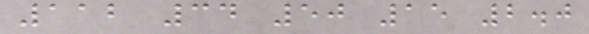112 34 50 15 2.0
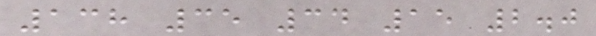138 35 34 15 2.0
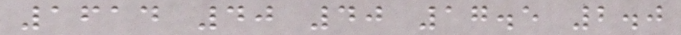1614 40 40 17.5 2.0
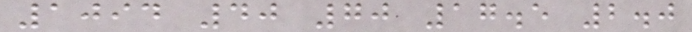1094 40 70 17.5 2.0
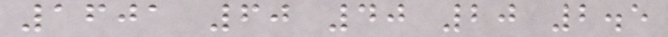1601 60 40 20 2.5
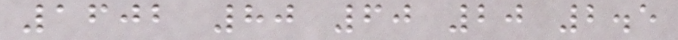1602 80 60 20 2.5
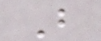B
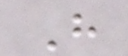H
